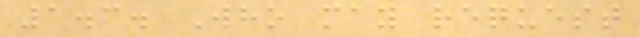1.3. Who may request
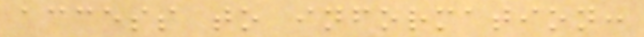access to information:
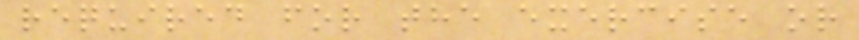required for the exercise or
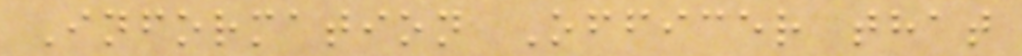Information Officer that
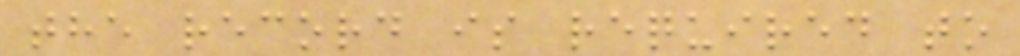the record is required to
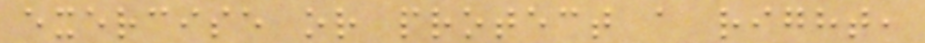exercise or protect a right,
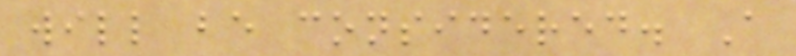will be considered. A
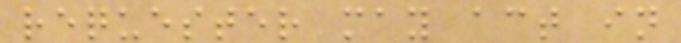requester may act in
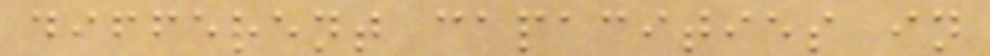different capacities in
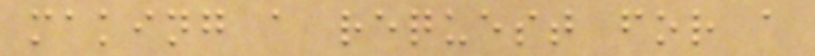making a request for a
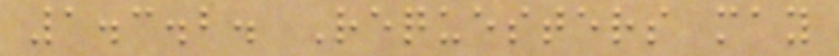1.3.2. Requesters may
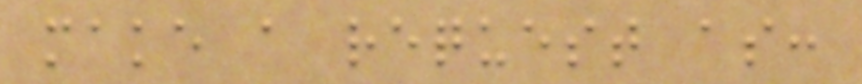make a request as:
